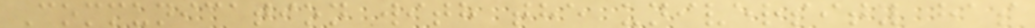Communication with the university has
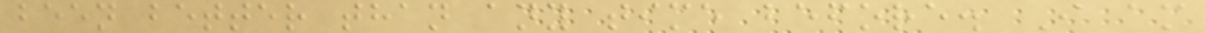been better than any time before. I am
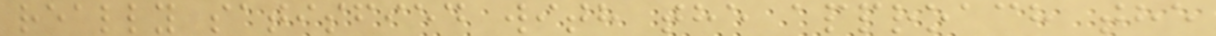really satisfied with the approach the
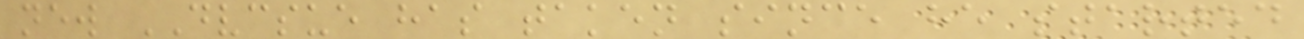new DVCSUE has taken since he started
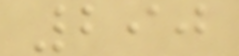290
